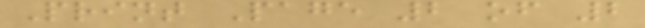Print Page 2 of 2
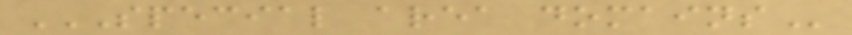SPECIAL AREA DOMAINS
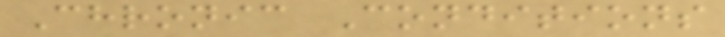Chronic Conditions
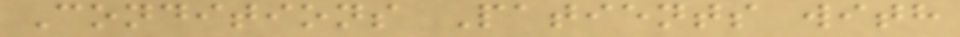Conditions Patients with
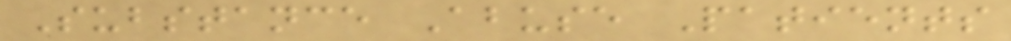Substance Abuse Patients
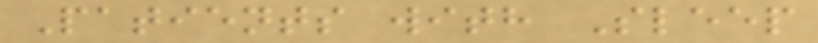Patients with Sleep
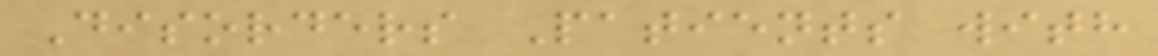Disorders Patients with
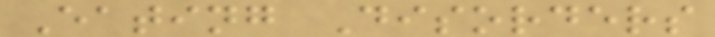Eating Disorders
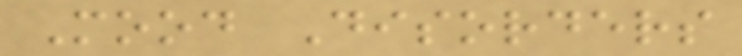Mood Disorders
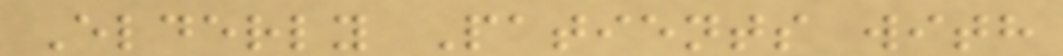Elderly Patients with
